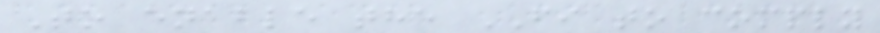To enable the FI to comply
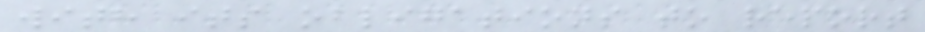with its obligations to report
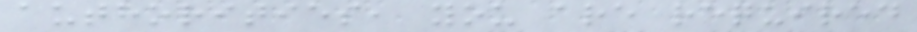authorities, you are required
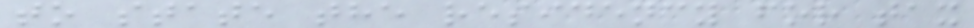to state the residency for tax
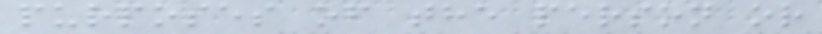purposes of the person or
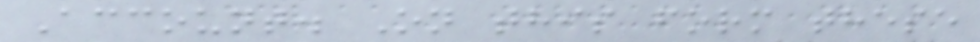Account. On this form these
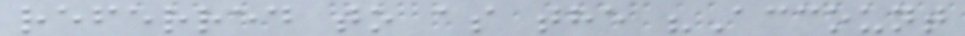referred to as the "Account
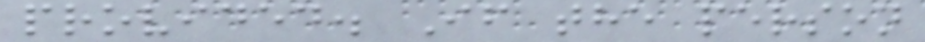provided. If the person
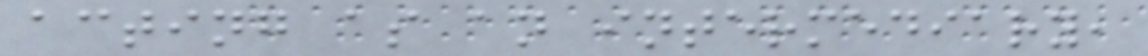acting as an intermediary,
